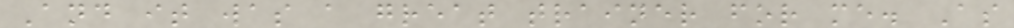And it was a great trainer for me. As
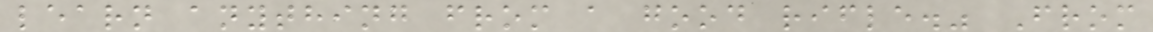learn anything from a good rifle." From
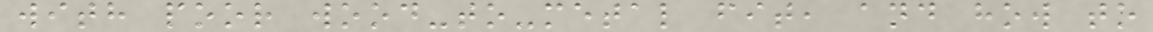with poor wood-to-metal fit, and how to
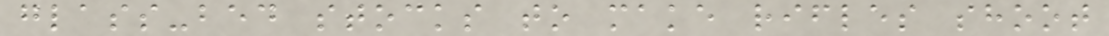glass-bed stocks to make rifles shoot
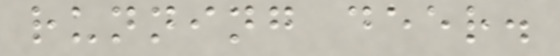running deer.
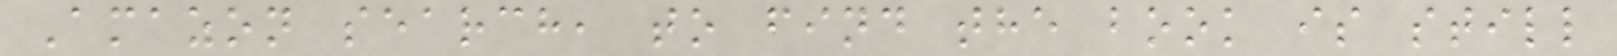Amazon search, to find the book is still
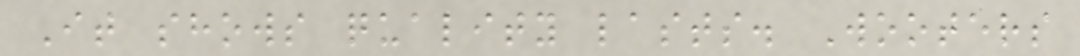It shows quality lasts. Wooters
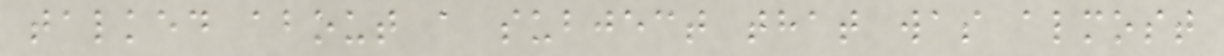talked about a subject that was almost
